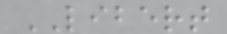LIBERT
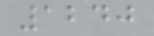1240
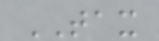TAX
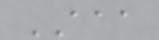AAA
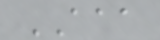AAA
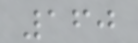160
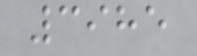3985
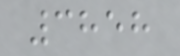3858
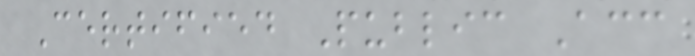Certified Public Acc
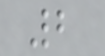2
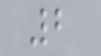2
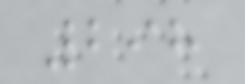298
